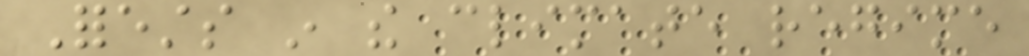Forests in the climate regime
